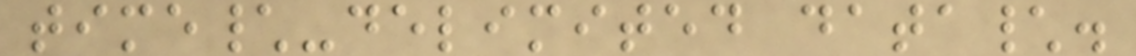time\-delimited data\.
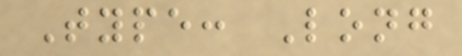Type: Long
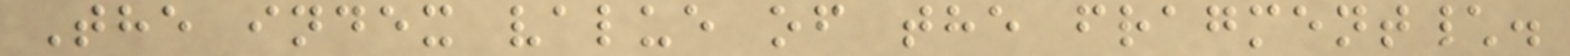The index value of the fragment\.
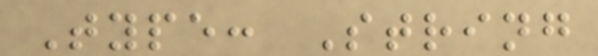Type: String
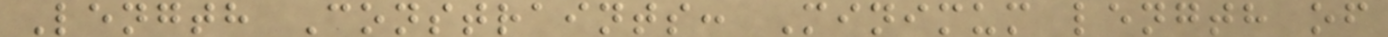Length Constraints: Minimum length of
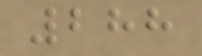288
